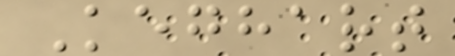Keghart
